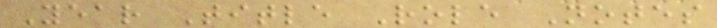Year Title Role Notes
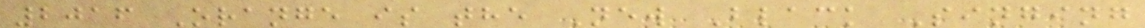2016 Orange is the New Black Singing
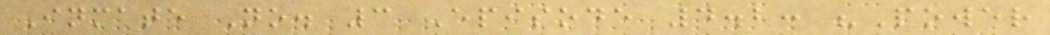Inmate No. 3 Episode 4.2: "Power
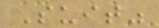Suit"
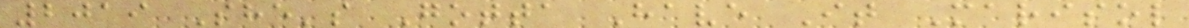2019 She's Gotta Have It Marisol
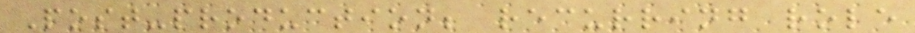Post-production; recurring role
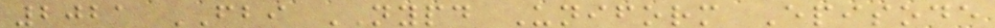2021 FBI NYPD Uniform Episode
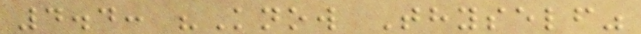4.4: "Know Thyself"
